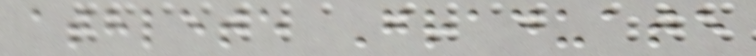athlete Graduate
